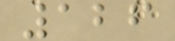126
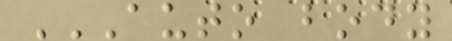AUTO BODY
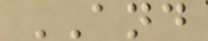AND
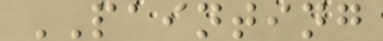PAINTING
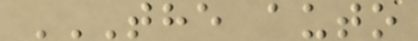THE AUTO
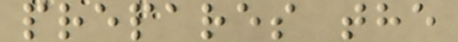prepares the
